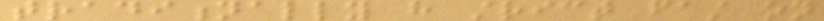traditionally have strict fast on
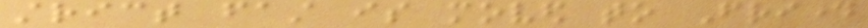strict fast is moved to Friday
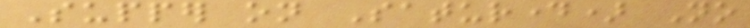Supper on Saturday) No
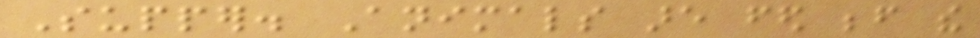Supper. Animals are fed before the
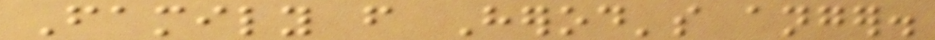Family from Herod's anger.
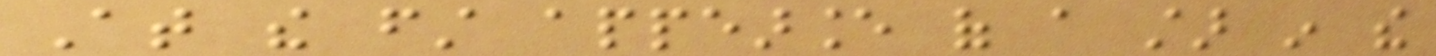At the first appearance of a star in the
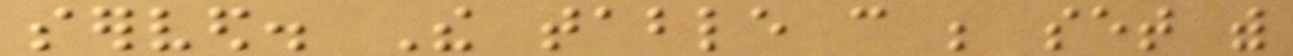served. The table can be set with
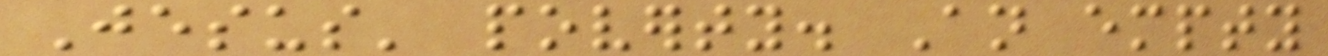Jesus' poverty. An empty
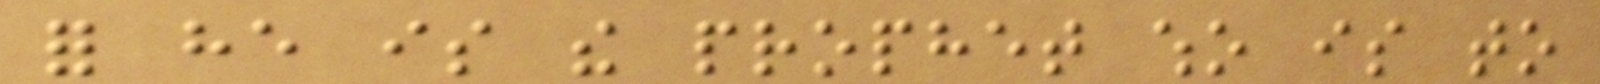for he is the prophet who is to
